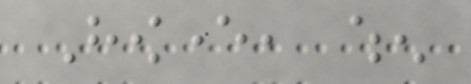However, when
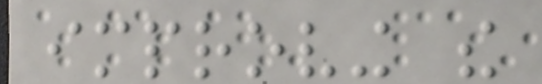improving the
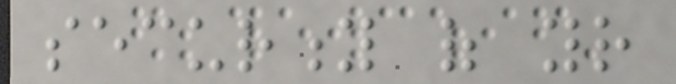security of your
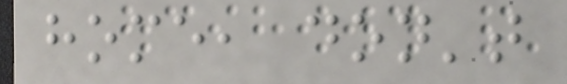home, don't
